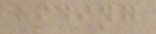hiding
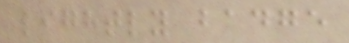lightly badge
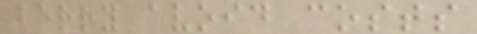berry avoid costs
